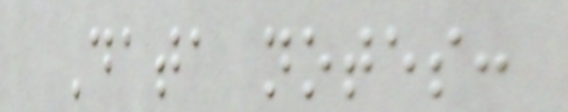Data notes:
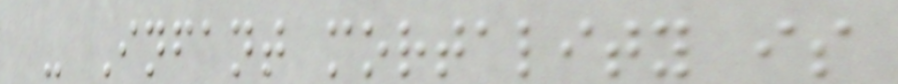- Infant mortality is
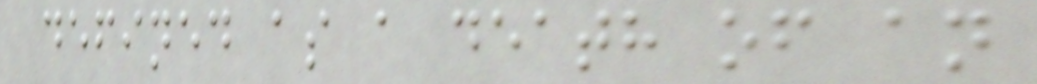defined as a death of an
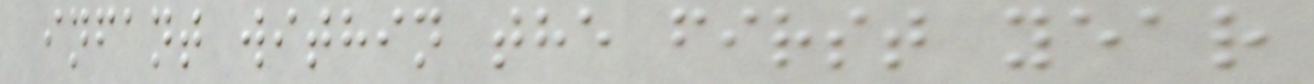infant within the first year
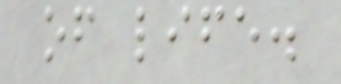of life.
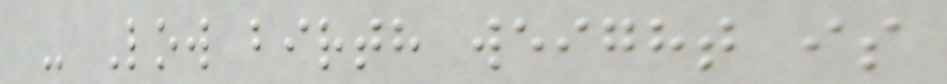- Low birth weight is
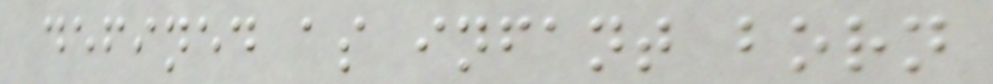defined as infant born
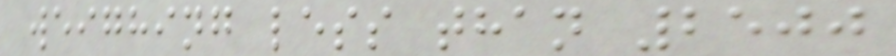weighing less than 2500
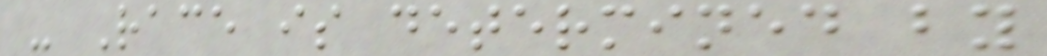- Race is determined by
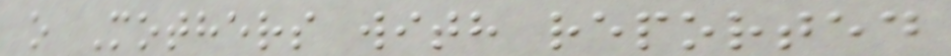o Mothers with reported
